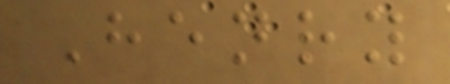Henry
